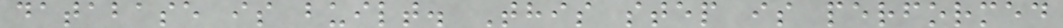database is built. This step is performed
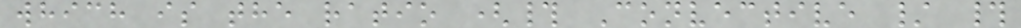which is the ratio (# Convective / #
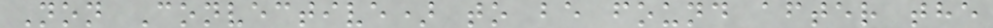Non Convective) to be found after the
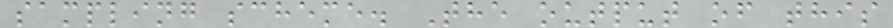sampling scheme. The output of this
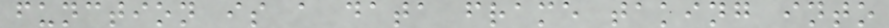function is a data frame taking into
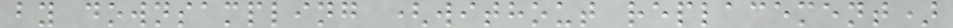by downsampling (without replacement)
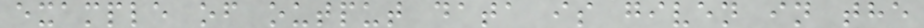example of output data is given in the
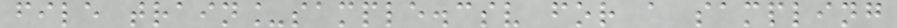file train_sample.csv for a sampling
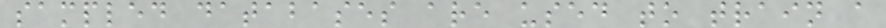sampled databases are used to train a
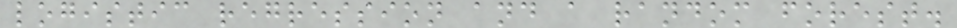logistic regression and a random forest.
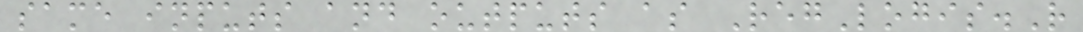same inputs and outputs as RegLogis.R
